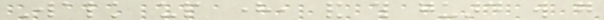Walk up here, and this guard will go
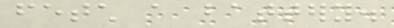fetch a battery.
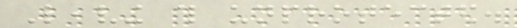Leaving this unprotected.
